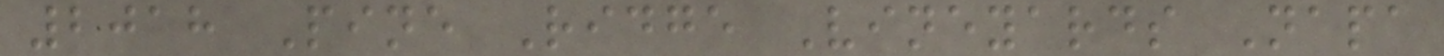2018 Pine Ridge Vineyards Napa
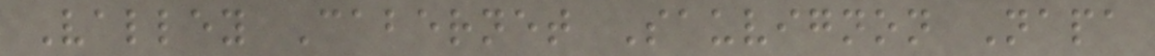Valley Cabernet Sauvignon Napa
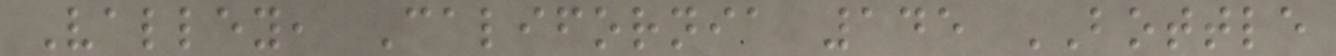Valley, California 145 BOTTLE
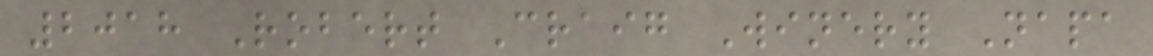2018 Robert Craig Winery Napa
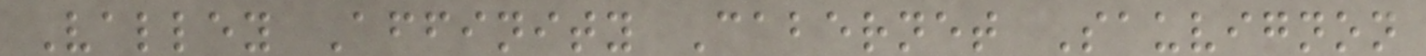Valley Affinity Cabernet Sauvignon
